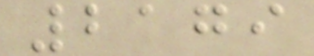2179
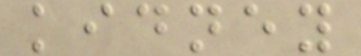kidney
